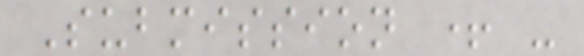Submission + -
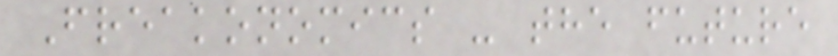Freakonomics - the future
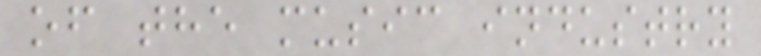of the music industry
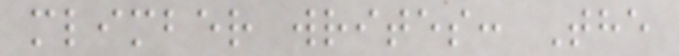mlimber writes: The
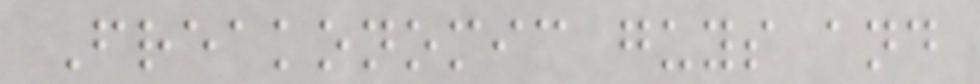Freakonomic guys and
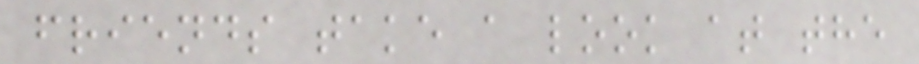friends take a look at the
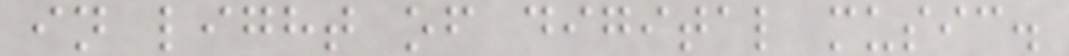in light of digital music.
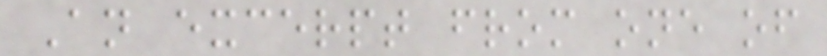An excerpt from one of
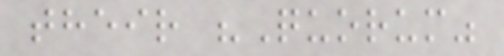their "Quorum"
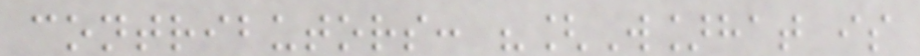contributors: "[W]hat is
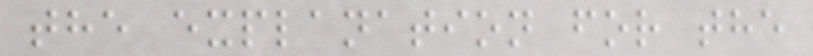the explanation for the
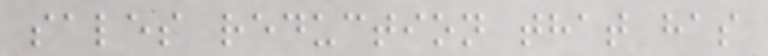sales reduction that has
